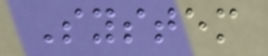System
